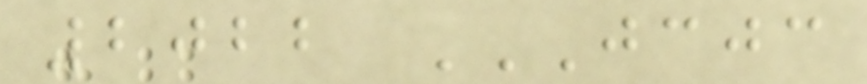2022 JCJC
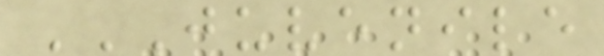JUVENILE
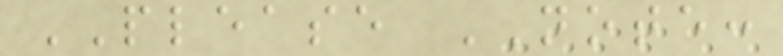PLEASE NOTE:
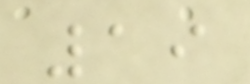19
